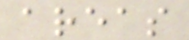areas
